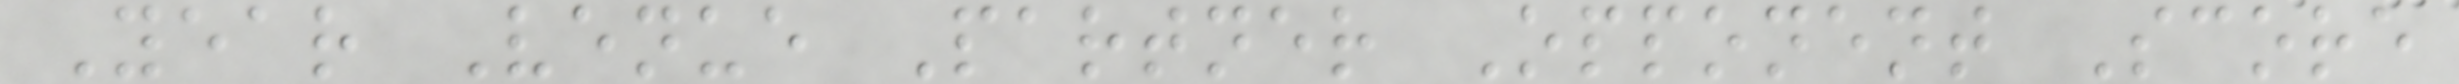Year Venue Partner Opponent Score
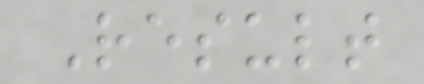Result
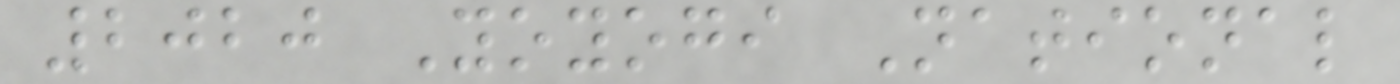2020 Yoyogi National
